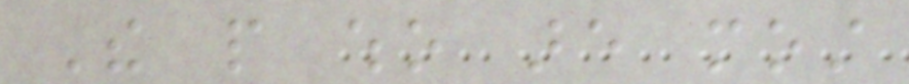The people who are most
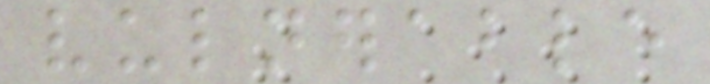vulnerable
